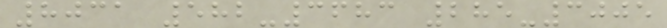8031 582-3683 285-3005
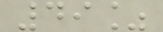49%
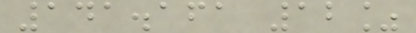141.161 12%
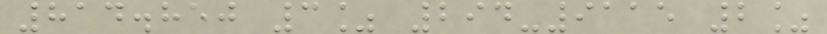814.850 3% 294-9115 2%
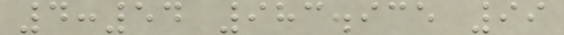4:54 983.935 99
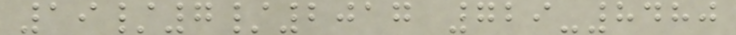19/7/2017 729-8480
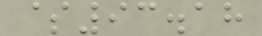$93.18
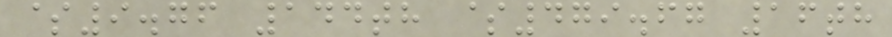$9.76 144th $479.67 16th
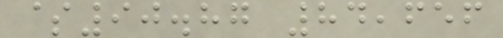$90.87 84,656
